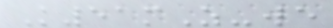K51mZ-we
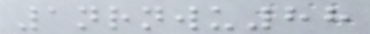1nrnwu88
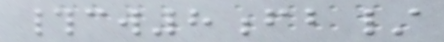#cw8fb/
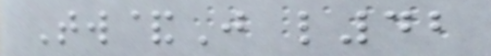Tw&J l42
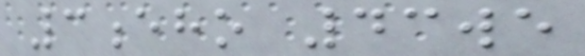3eho 43we
